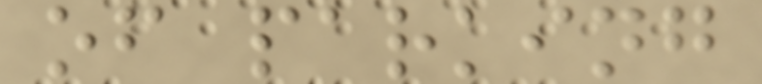of parking
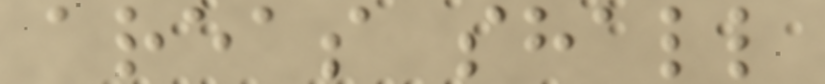areas shall
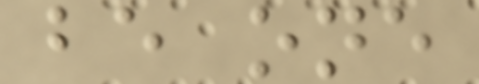be one
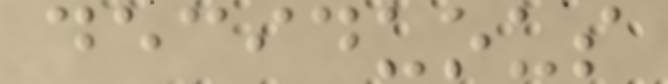deciduous
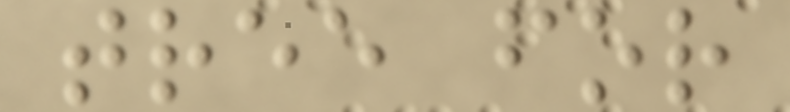tree for
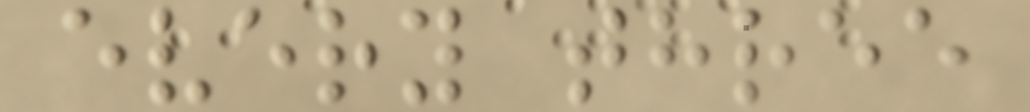every three
